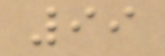99
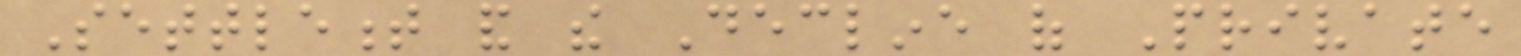Settlement and the Decline of Private
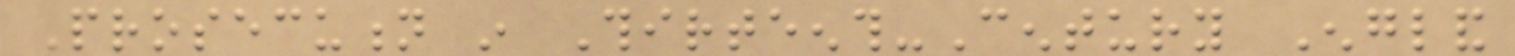Prosecution in Thirteenth-Century England
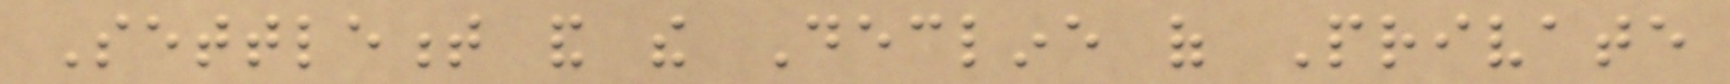Settlement and the Decline of Private
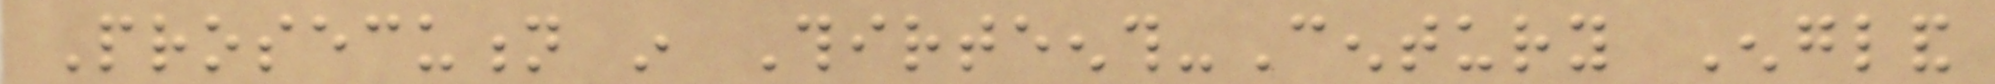Prosecution in Thirteenth-Century England
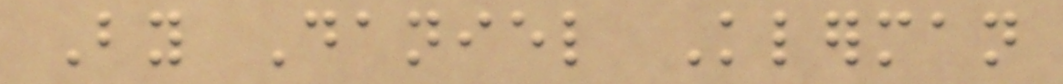By Daniel Klerman
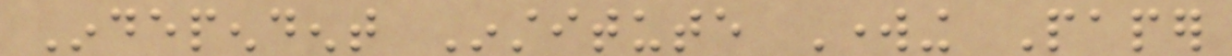Independent Institute Working Paper
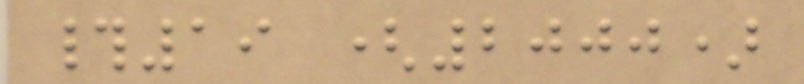#19 (2000)
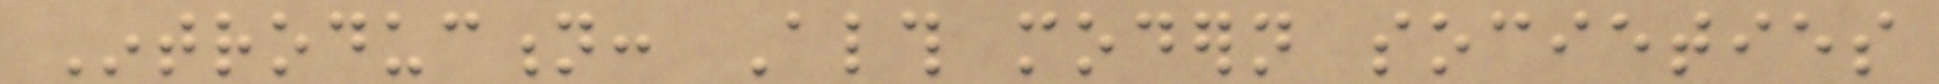Introduction: Although modern societies
